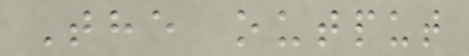The output
